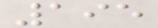195
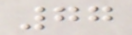77
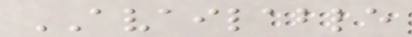AVAILABLE
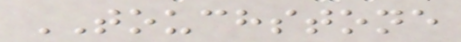TOUCHSTONE
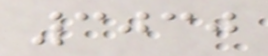3030
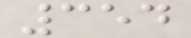354
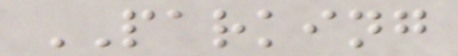PARKING
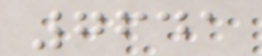7641
